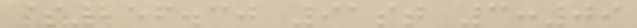$256.30 91st 3:09
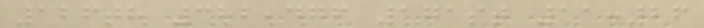126th 382,476 171st 11:26
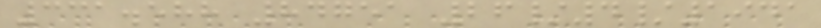331.588 84751 26/4/1941
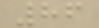86
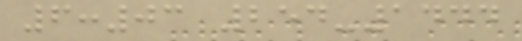6:03 254-1444
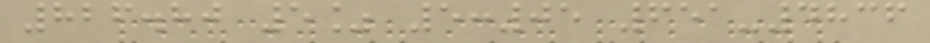826.80 5% 5:05 651-4836
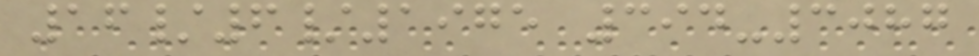16/6/1975 394-3087
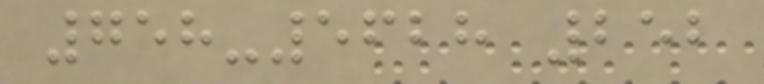758-5628 252
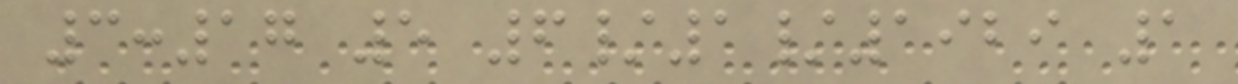3:17 5 6/1/1929 1
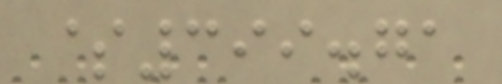$399.71
